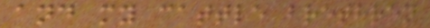and my cattle brethren
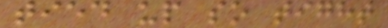tied up so tight
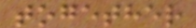together
